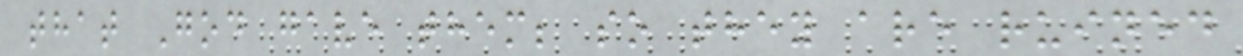that God gave them; so they are ruined
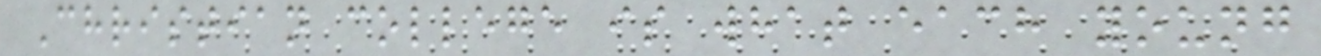Christian college is what each young
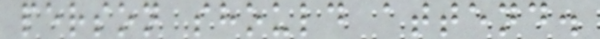person should attend.
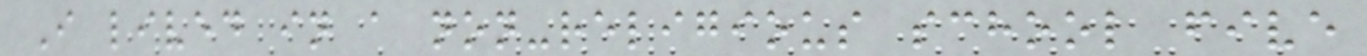I lived in a non-religious school five
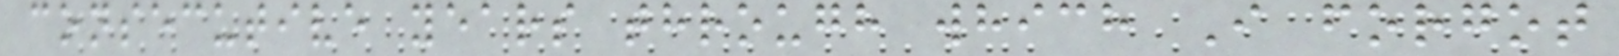consecutive years through which I forgot
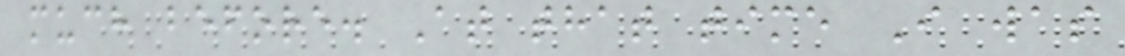much before. At that time I was
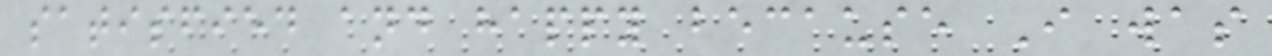satisfied and happy because I was
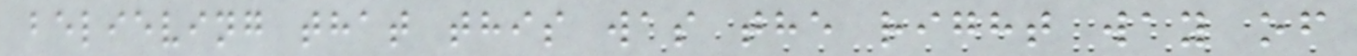believing that this was the right way of
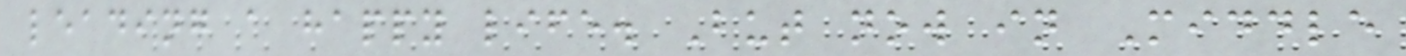leading a happy life. But now in Middle
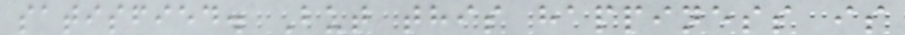satisfied. But this happiness is
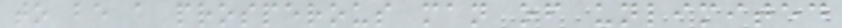to be a prosperous man of unlimited
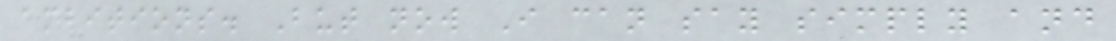ambitions. But now I can say simply and
